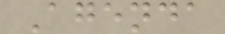Agenda
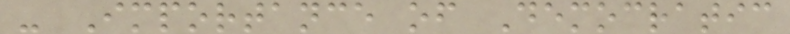- Importance of Democratic
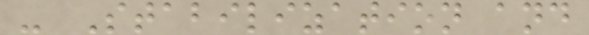- Stabilization and
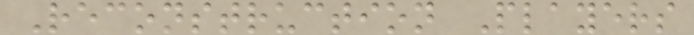Reconstruction Players
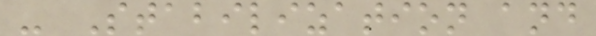- Stabilization and
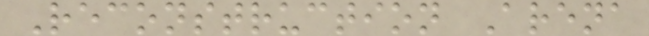Reconstruction Arena
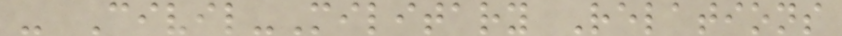- Civil-Military Relations
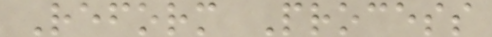Reform Process
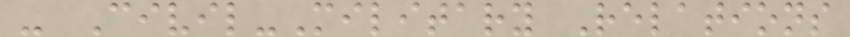- Civil-Military Relations
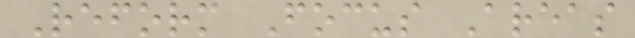Reform Focus Areas
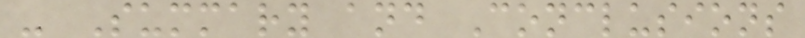- Summary and Conclusions
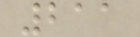211
